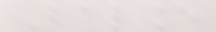Balance
